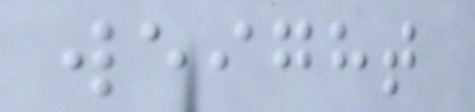weight
